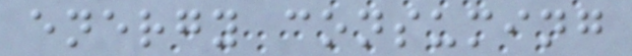energy consuming
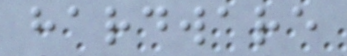hardware
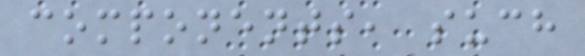components, such
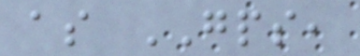as GPS,
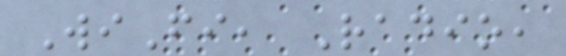WiFi, Radio,
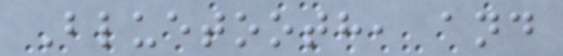Bluetooth, and
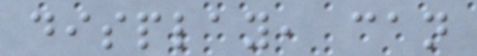display, can
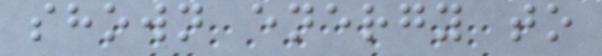shown energy to
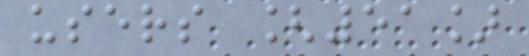users [51]
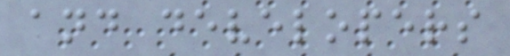and developers
